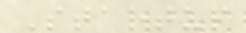Startup
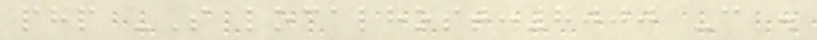php -S localhost:8000 -c .
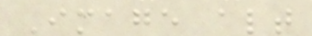Image alt
